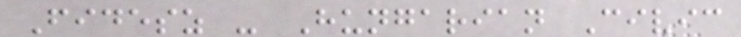Fidesz - Hungarian Civic
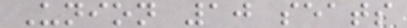Union 10 seats
